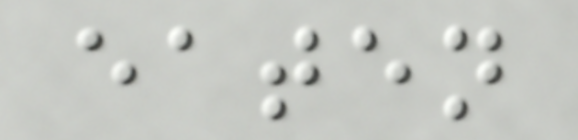eaten
